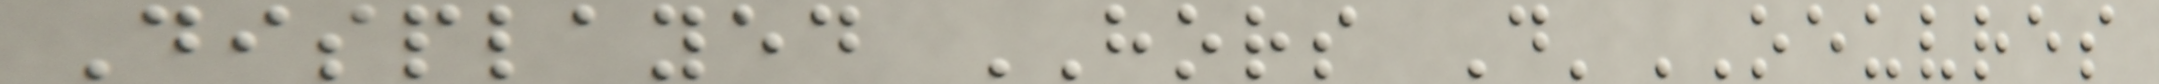Displayed HORS D'OEUVRES
